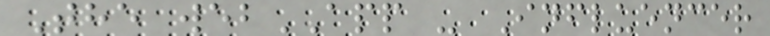The webAPP - Influencer
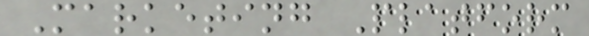Marketing Platform
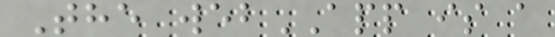The webAPP is a
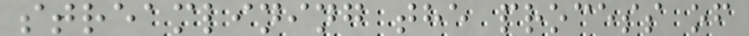streamlining the process of
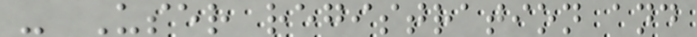- User registration and
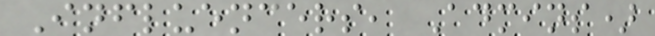Influencers, Admins)
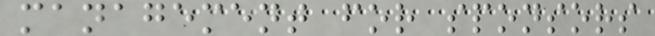management for sponsors
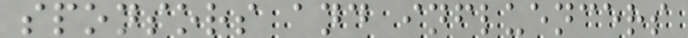sponsors and influencers
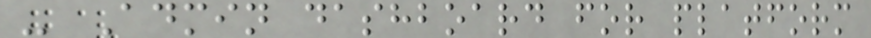- Admin dashboard for platform
